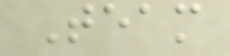Team
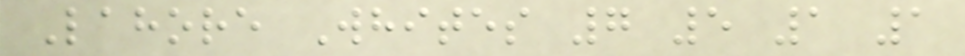Lahore Whites 7 5 1 1
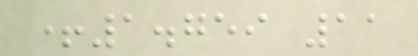+1.759 11
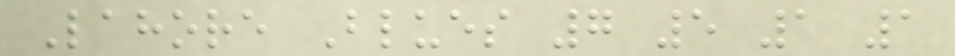Lahore Blues 7 5 1 1
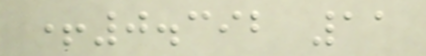+0.392 11
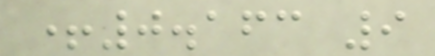+0.163 9
